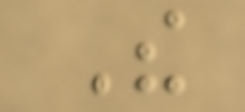The
